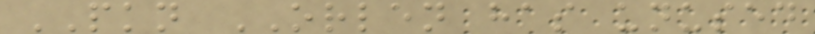PKN ORLEN has unused
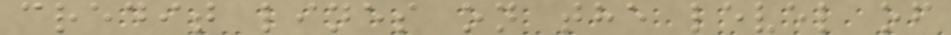credit lines on the level of
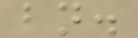bn.
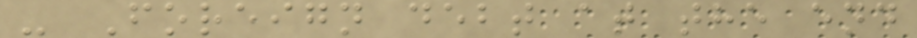- Foreign debt at the end
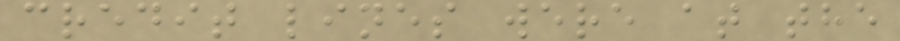credit lines were at the
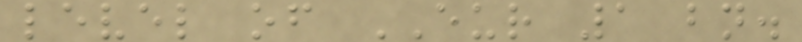level of EUR 1 bn.
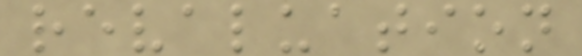revaluation
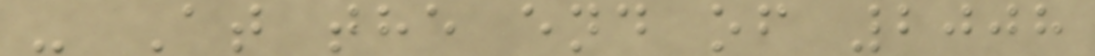- At the end of 2008
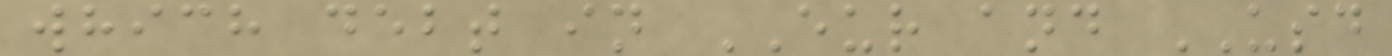which debt in EUR and USD
